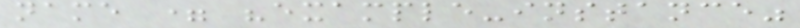name = "example-instance"
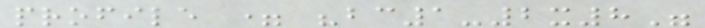profile = "bc1-2x8"
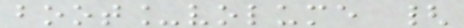boot_volume {
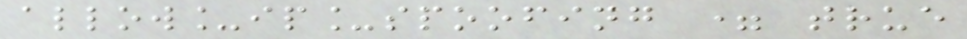allow_ip_spoofing = true
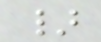}
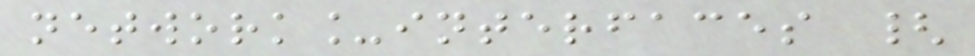network_interfaces {
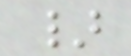}
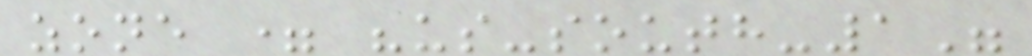zone = "us-south-1"
